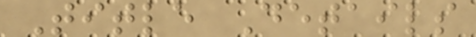Title Details
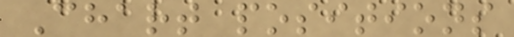Chart positions
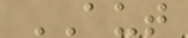AUT
